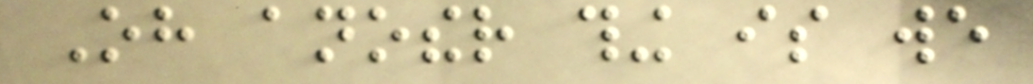Oh another thing is we
